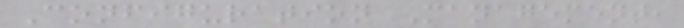Configuration Management,
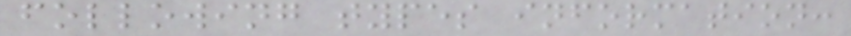following types information:
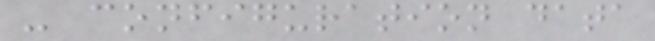- configuration data
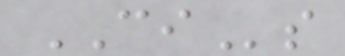CIs
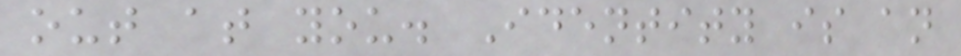out at you. Identity is an
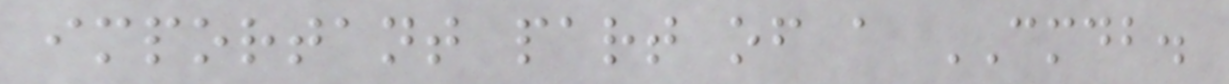important part of a CMDB.
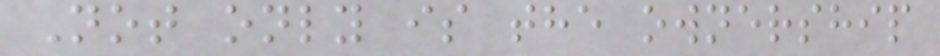Not only is the ownership
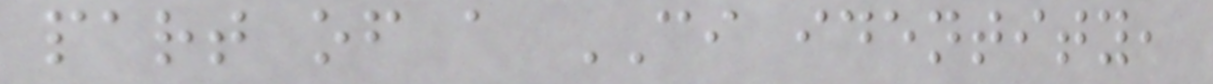part of a CI identity,
